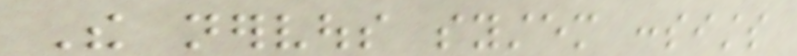The nervous system consists
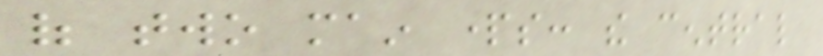of two main parts: the central
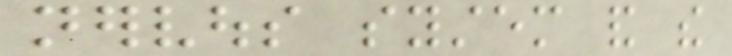nervous system and the
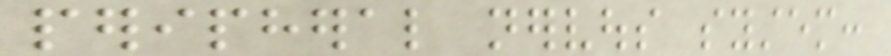peripheral nervous system:
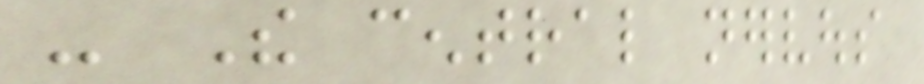- The central nervous
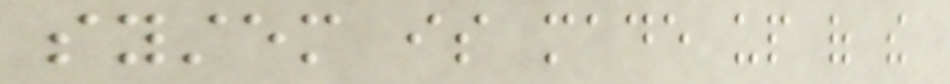system is made up of the
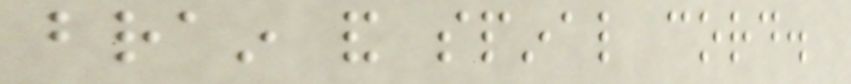brain and spinal cord.
